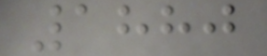1880
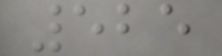525
